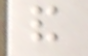and
